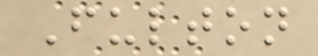Fulton
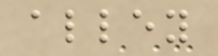alley
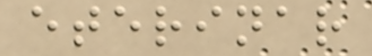eterinar
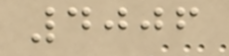4006
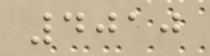4010
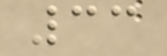33
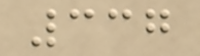337
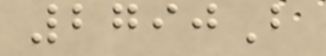2790B
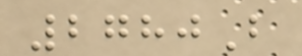2780B
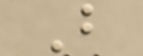B
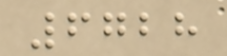6728
